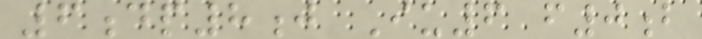6dp8j Iu6 f0b
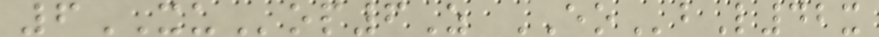6XUop6Z EObL42x
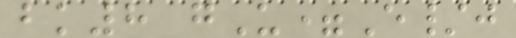bk8 gU=E/j
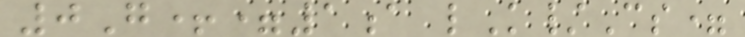0G+=1a lK/Cs=
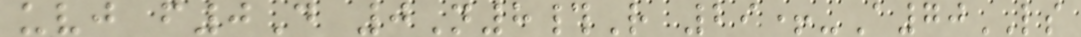uvj f0D 0N8#R 29+-A70LS
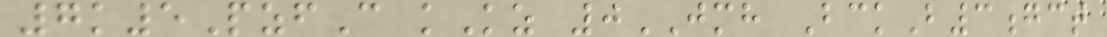7k5PzfC kKz 0JMH BckB3gct
